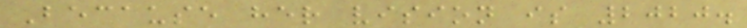Because her vision is 2020.
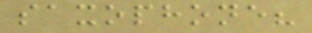saxophone?
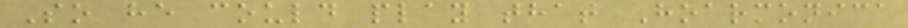So he could play that Hoarmonica
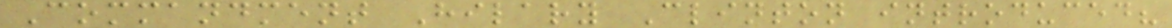Commandment Hilary Clinton introduced?
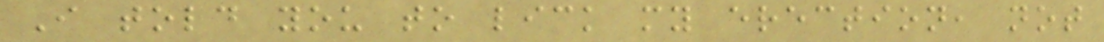I told you to lick my erection, not
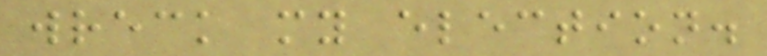wreck my election.
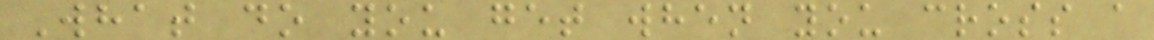What do you get when you cross a
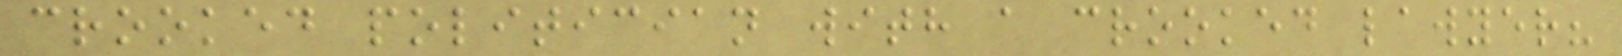crooked politician with a crooked lawyer?
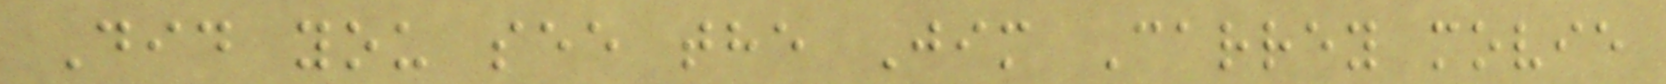Did you see the Jim Carrey movie
